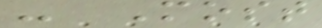- Most
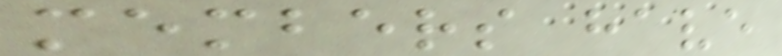members have
